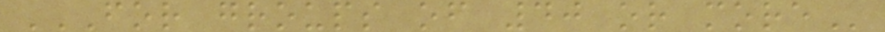FOR GROUPS OF 40 OR MORE
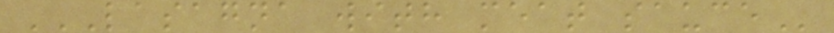LASAGNA WITH MEAT SAUCE
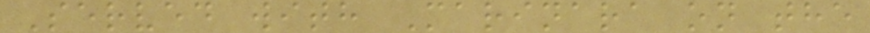Served with Marinara on the
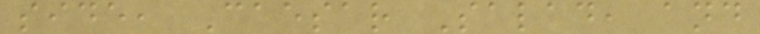side, Caesar Salad, and
